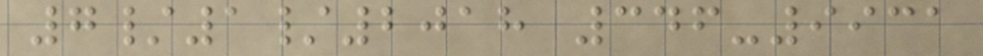7/1/2018 346-9931
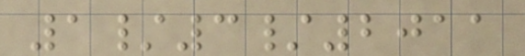1/3/2011
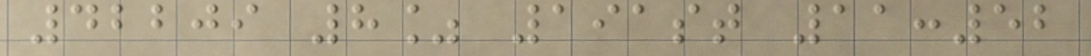42209 8% 191st 11:52
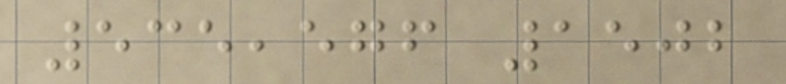535,576 1502
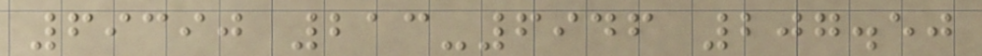69390 213-6946 207.50
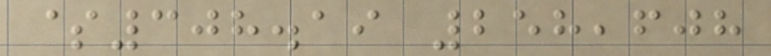$308.19 258,608
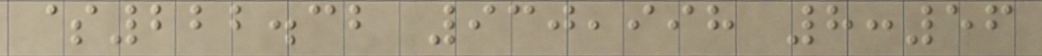$222.32 930,998 8:56
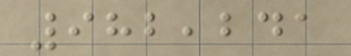982,241
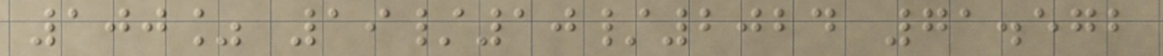100% 19/10/2024 71.572
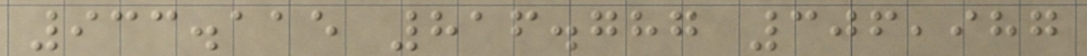933.115 816.787 306,987
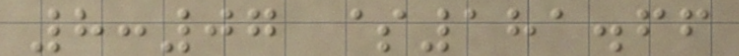8:07 $181.66
